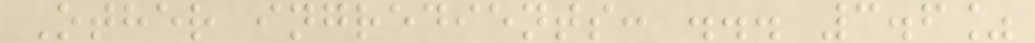Other ingredients: ... 3.6%
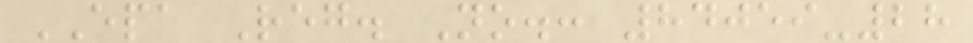EPA Reg. No.: 84059-28
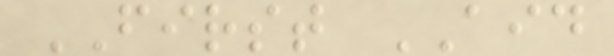FIRST AID
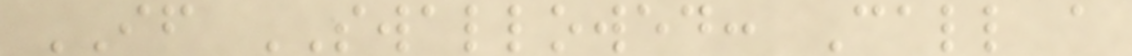IF SWALLOWED: Call a
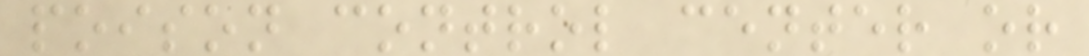poison control center or
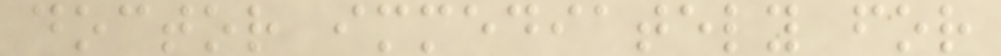doctor immediately for
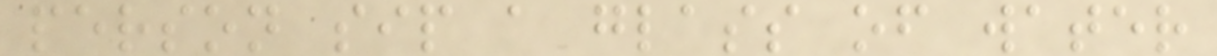person sip a glass of water
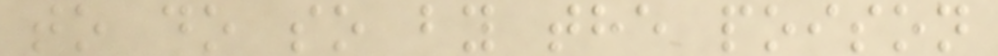to do so by the poison
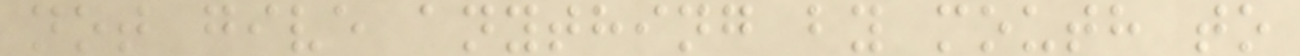not give anything by mouth to
